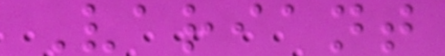Variant
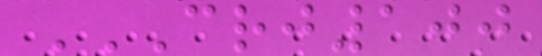CRJ100
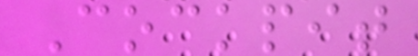Cockpit
